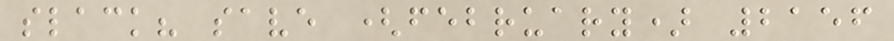slack? save (february) 2156
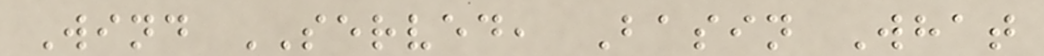Wind SERVED, Basin What
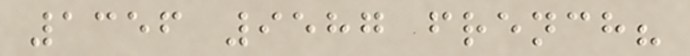1356 9587 french?
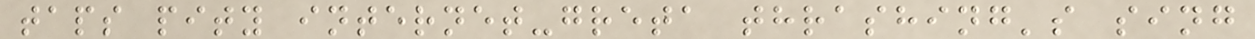taps pity internet-greta thrashing's sing
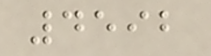4592
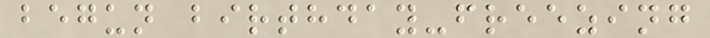begun birthday-freezing
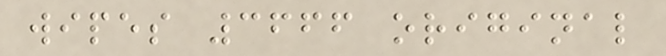wipes 3666 original
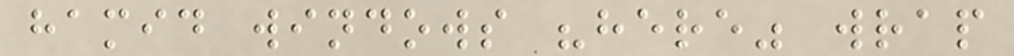hamid windows "here" wrap
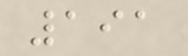191
